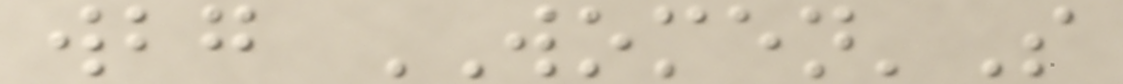wbg WOMEN'S
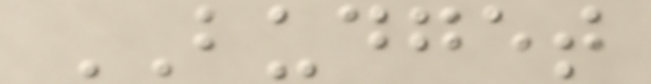BUDGET
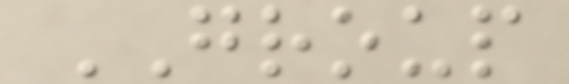GROUP
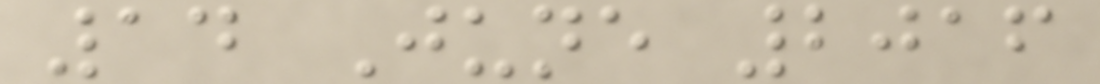14 June 2016
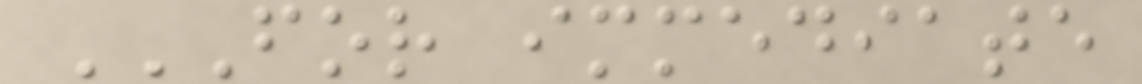FOR IMMEDIATE
